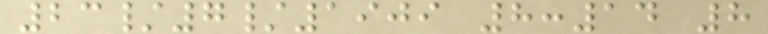23/7/1909 8:14 8
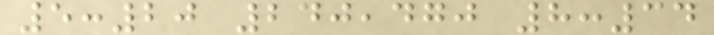5:20 240,470 8:34
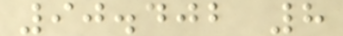90.402 8
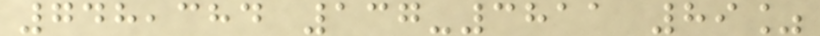748,384 137-3811 89%
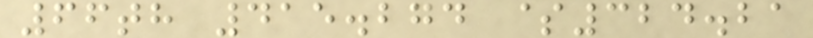66th 415.274 $324.21
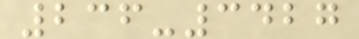236-3427
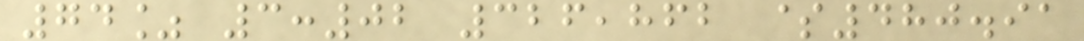74% 3:02 326,862 $480.91
